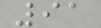91
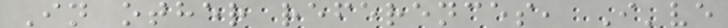In other references, I've
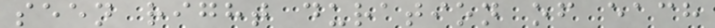seen right duration of each
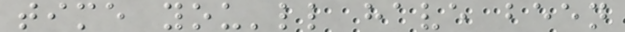time you'll have been
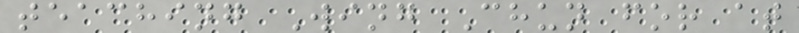teaching Wing Chun for at
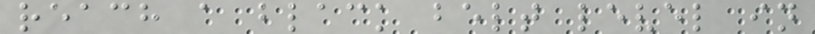reach a black belt level in
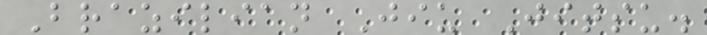Brazilian Jiu Jitsu.
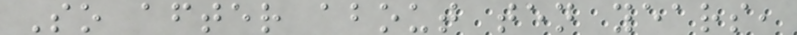So after about ten years,
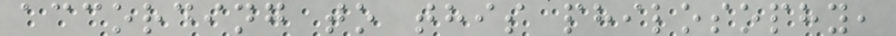according to this philosophy,
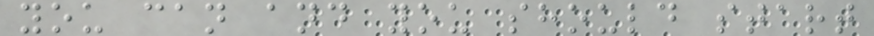you can and you should start
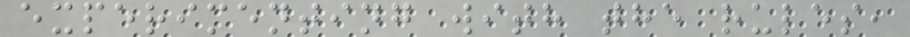experimenting with the rules,
